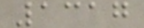1317
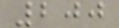200
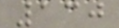130
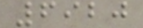6920
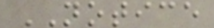NOTICE
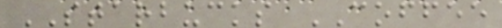STARBUCKS COFFEE
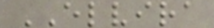ELVIRA
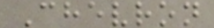Chevron
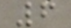6
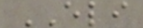ELI
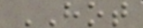HOT
